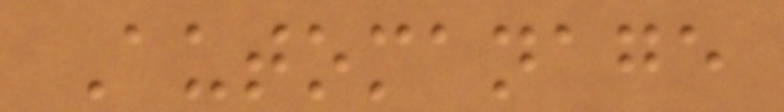Automanage
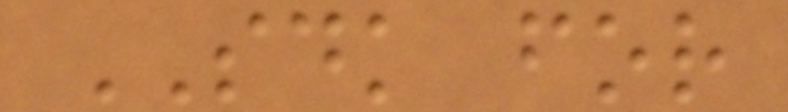SDK for
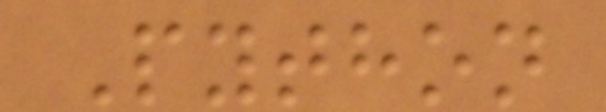Python
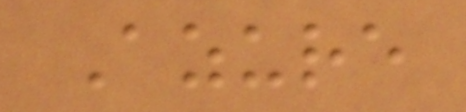Azure
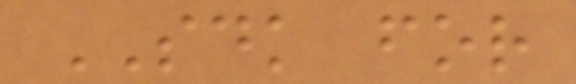SDK for
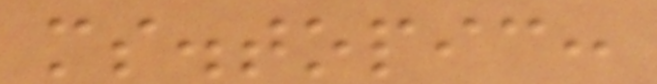ms.topic:
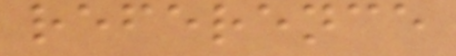reference
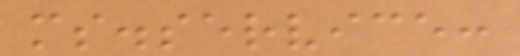ms.service:
